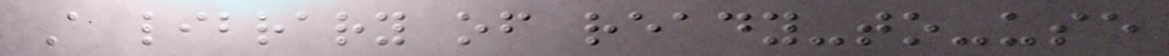A library of ready-to-use
